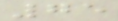75
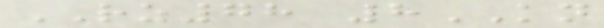RZ78 8KN
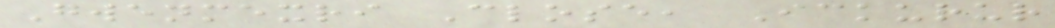Gwenmexri Close, Ickurur
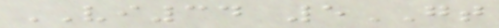VI34 5GT
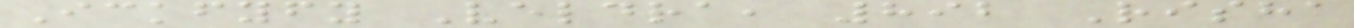Ickfyfy Veldra, 892 Risha
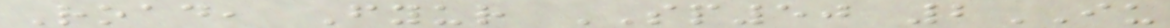Road, Fyur SP50 2IU
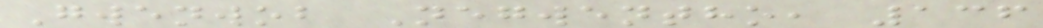Gwenwob Negwentho, 136
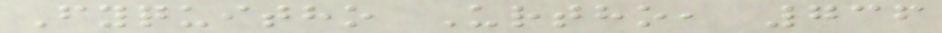Fyquitho Urtho, 736
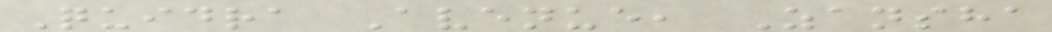Quidra Avenue, Zansha
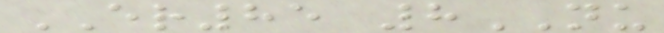ER85 8NU
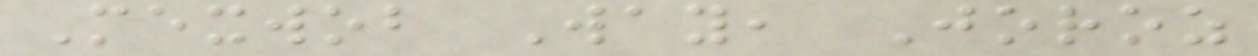Mexwob Way, Joroz
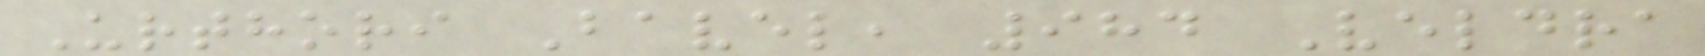Urthori Bavel, 984 Veldra
